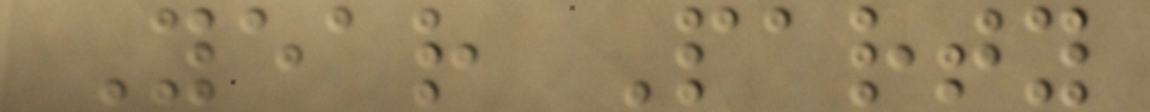Year Party
